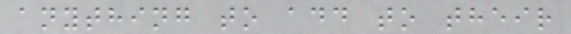anything to add to their
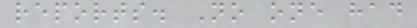reports. No one had
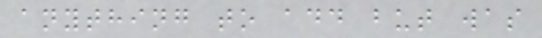anything to add but was
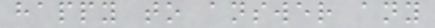happy to answer any
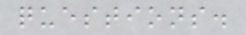questions.
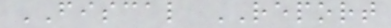FISCAL REPORT
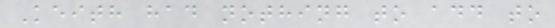Keith had nothing to add to
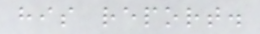his report.
